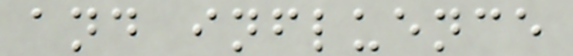and influence
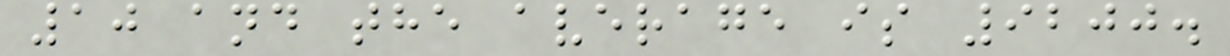10 and the average is 9200.
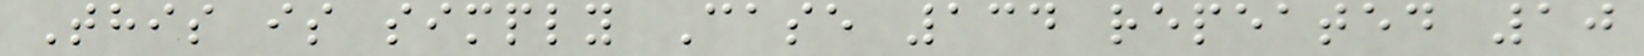This is simply Case 134 repeated 10
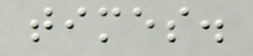times.
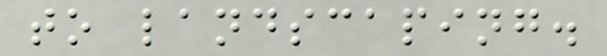to landscaping.
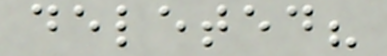deleted?
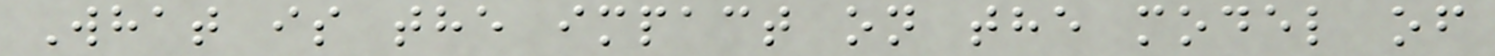What is the impact on the model of
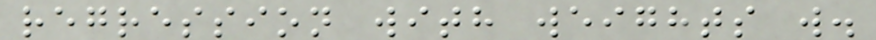regression with weights w.
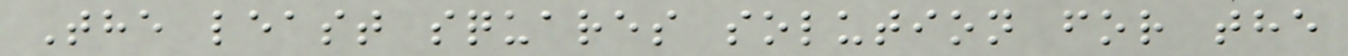The least squares solution for the
